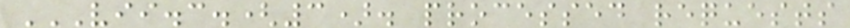VII.C.(3). PROCESSED REQUESTS
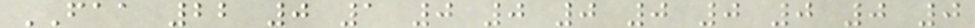FAA 22 0 1 0 0 0 0 0 0 0 0
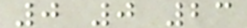0 0 23
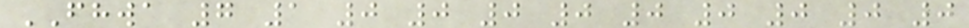FHWA 7 1 0 0 0 0 0 0 0 0 0
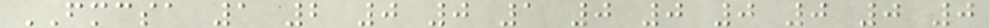FMCSA 1 2 0 0 1 0 0 0 0 0 0
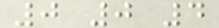0 0 4
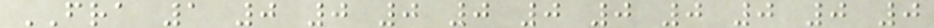FRA 1 0 0 0 0 0 0 0 0 0 0
